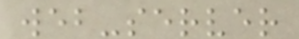web-server
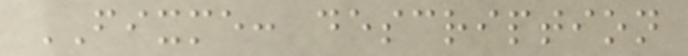FIXME: description
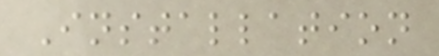Installation
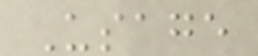Usage
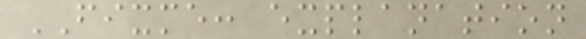FIXME: explanation
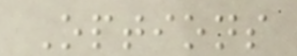Options
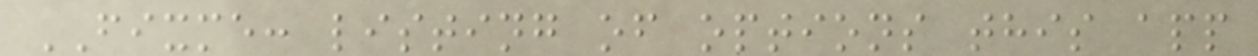FIXME: listing of options this app
